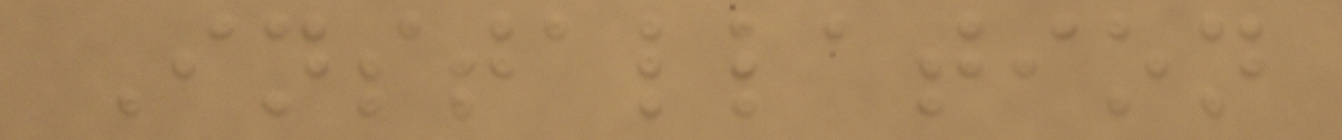Installation
